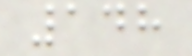148
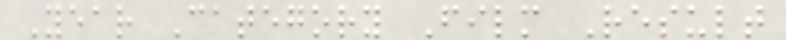Year Category Film Result
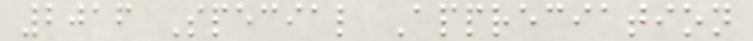2016 Special Appreciation
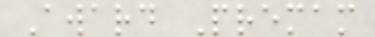Award Premam
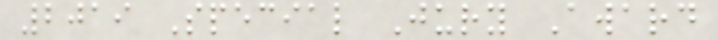2019 Special Jury Award
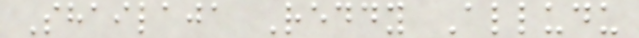Shailaja Reddy Alludu
